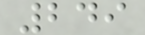249
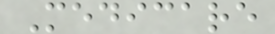Medicare
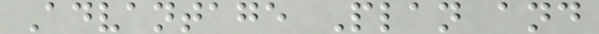Advantage Plan and
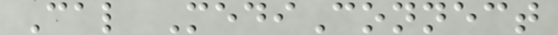Cal MediConnect
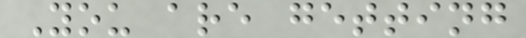You are getting
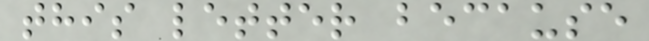this letter because
